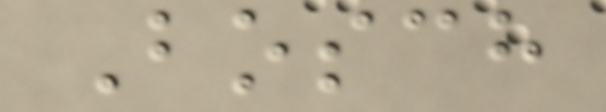Bosch
